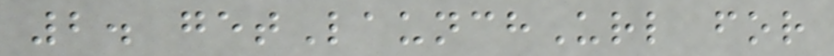2. getLaunchUrl for
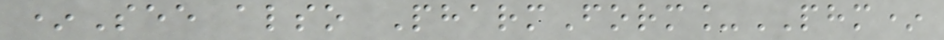*See also PharmForm_PHM*
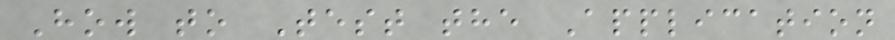How to Test the Application
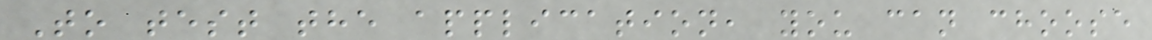To test the application, you can choose
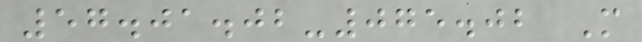57.01.02-075.02 M
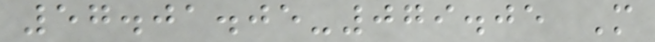57.01.05-079.05 M
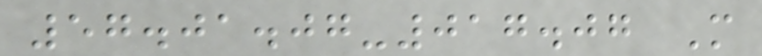57.01.07-017.07 M
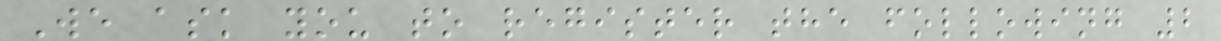We ask you to register the following 2
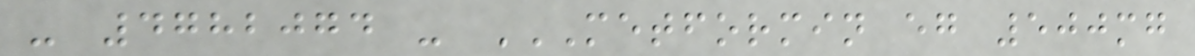- 4782074 - METFORMIN EG 500MG
